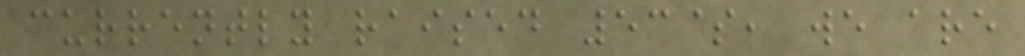currently raised 53$, we are
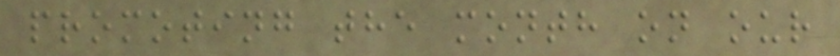promoting the month on our
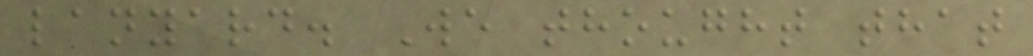lanyard. We thought that
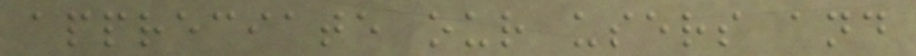appreciate our users and
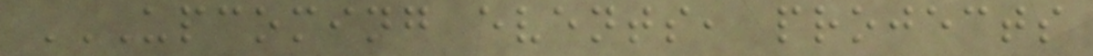UPCOMING EVENTS, PROJECTS
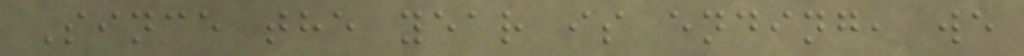Since the year is ending, we
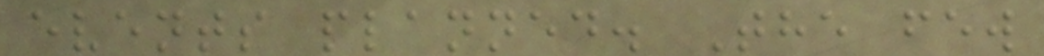events planned. The few
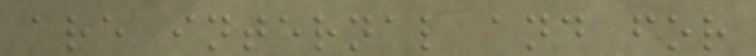are internal and for
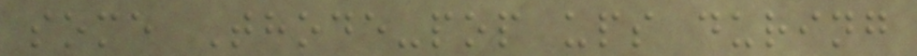some Thode-pop ups during
